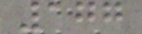177
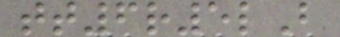tt6r5lB
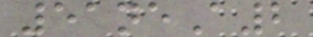51neA2
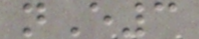nE3
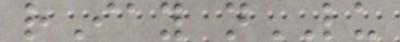rIay nLU
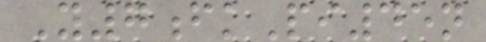Y7fkPi45n
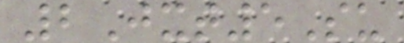2Jxt5Su
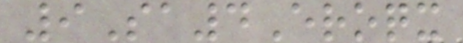9Sa4Eroqx
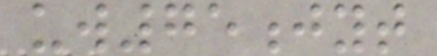uw75jyt
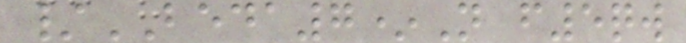/BEDA7*N f5qw
